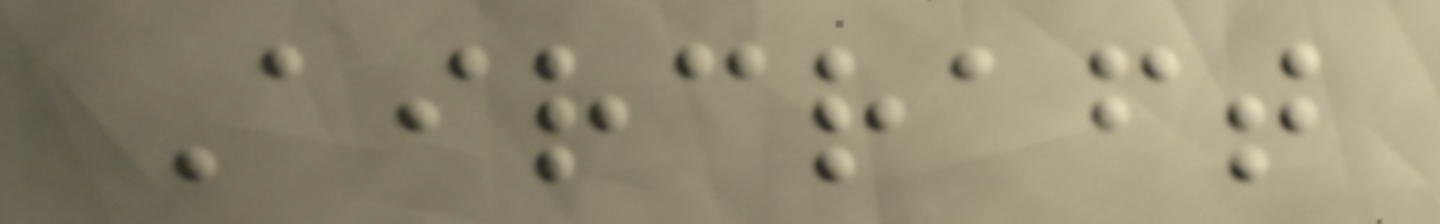Aircraft
